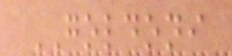GOLDONI
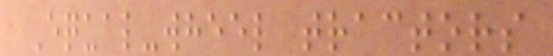Equal-wheel tractors
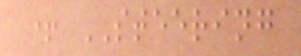+ STEERING
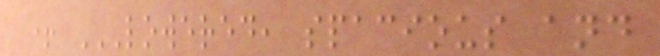+ LOWERED, SPACIOUS AND
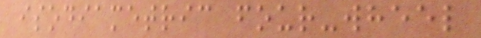isodiametric four-wheel
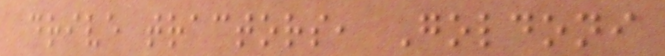drive tractors, Goldoni
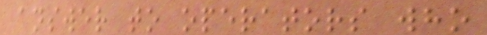answer to operators who
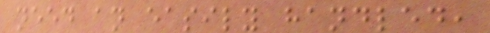need an easily handled,
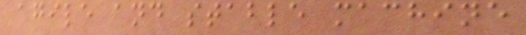agile and stable machine
